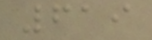619
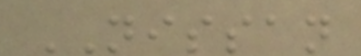NISSAN
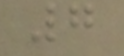7
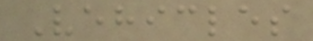Vehicles
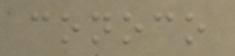conoco
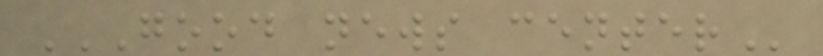GOOD NEWS CENTER
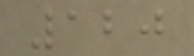120
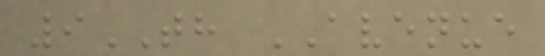9TH AVENUE
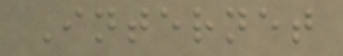Internet
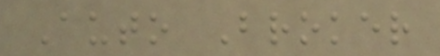Auto Broker
